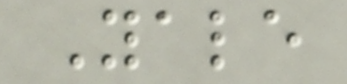Yale
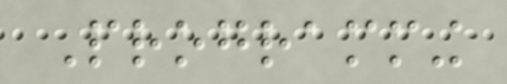Programming
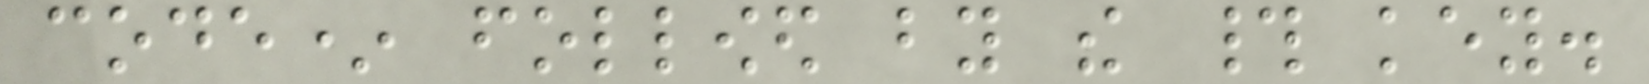code* followed by the # key.
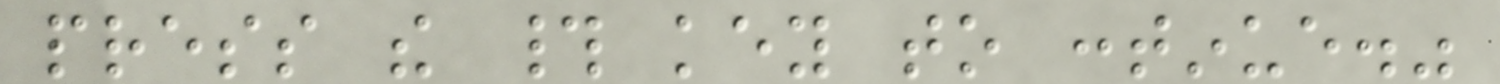press the # key to continue."
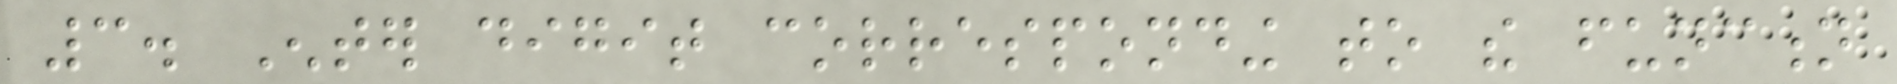3. Enter digit corresponding to the function
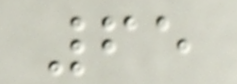65
